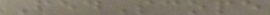FedScope
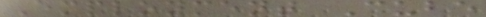Employment Cube
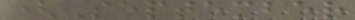(September
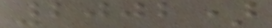2002)
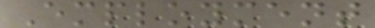Employment
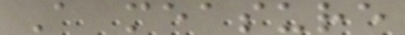A measure
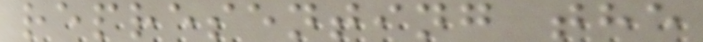representing the
